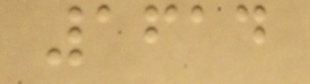1614
